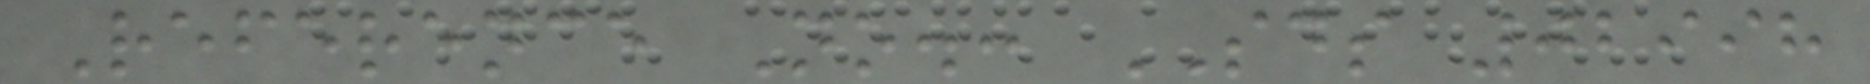Reference No.: SDS 02998
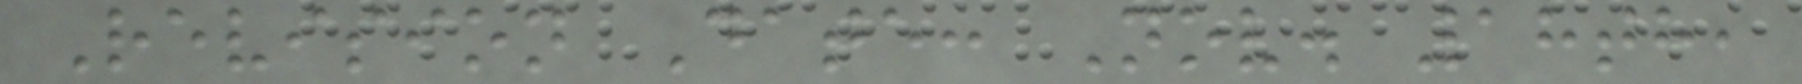Revision Date: Nov. 18th,
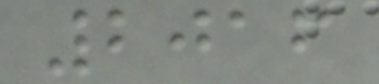2016
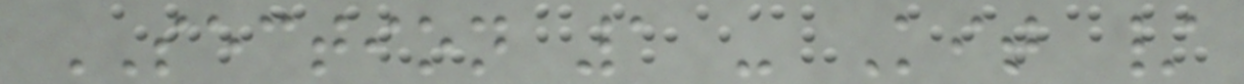SECTION 1 - Kit /
